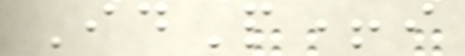IdP+i
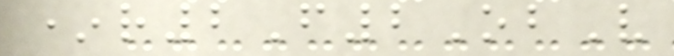*r2F2ObV
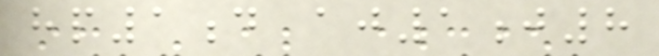hp1d aj1j8
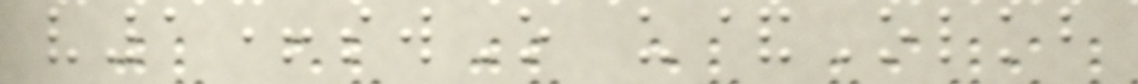v1+swO u&Olkb
